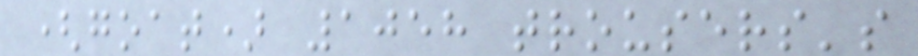(goat) 1058 trousers's
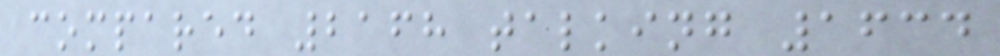compared 2168 talking 1634
